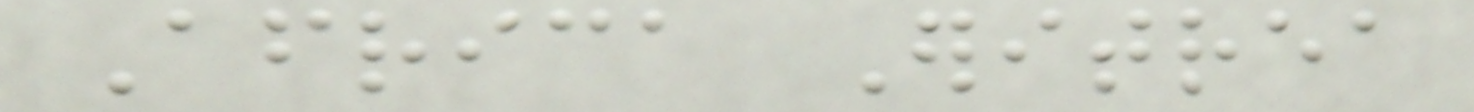Africa Eritrea
